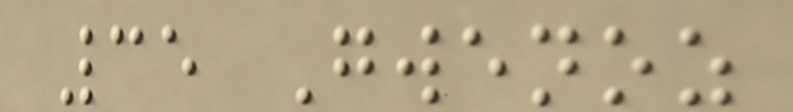35 Gwenoz
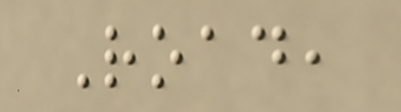Road,
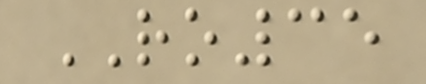RO35
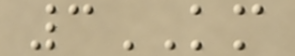3KM
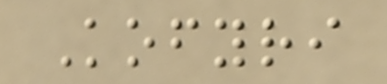Kofyri
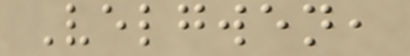Velgwen,
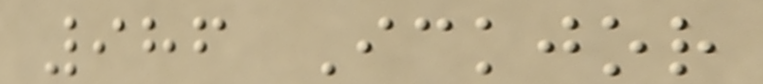986 Ickjor
